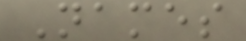Names
